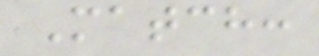Match:
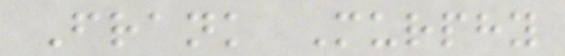Frank Murphy
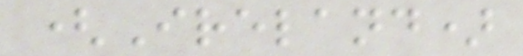(Ireland)
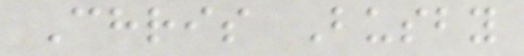Chris Busby
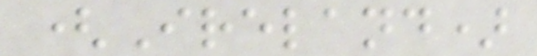(Ireland)
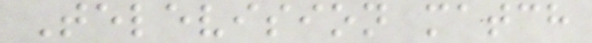Television match
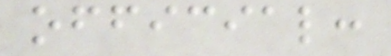official:
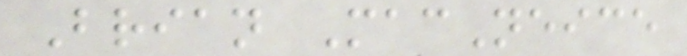Brian MacNeice
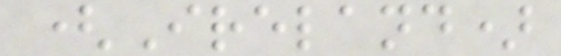(Ireland)
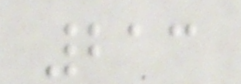213
